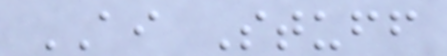AI Stuff
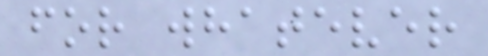for whatever
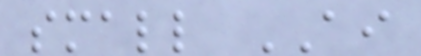small AI
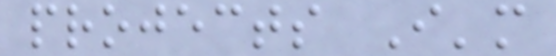projects I'm
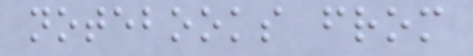notebooks from
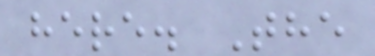here. The
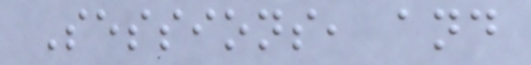Sessions, and
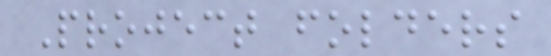Project folders
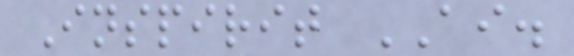Inspirit AI.
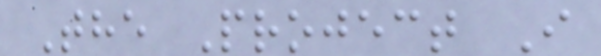The Project I
